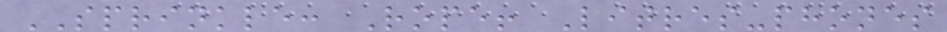SPRINKLE: Rope! Litres-phones
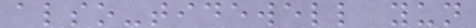also-tidewell yun
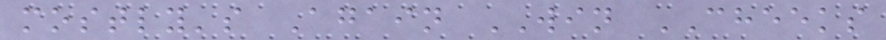mostly's Again WIN CHEEKS
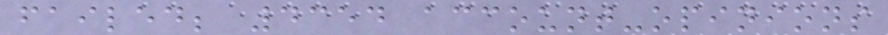failed; 4354 account-opinions
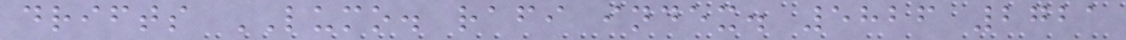drifts LUMO. rafi index. 5826 2721
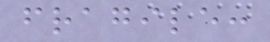fragile:
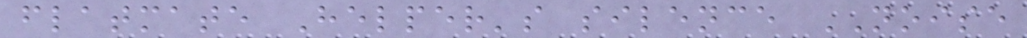flatmate Helper's silence NOISE
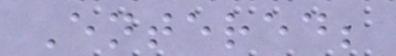Entered;
